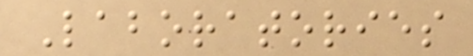Laboratories
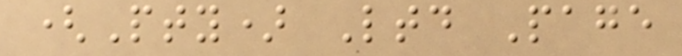(Pty) Ltd Page
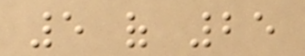5 of 25
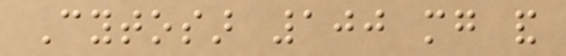Cytosar 100 mg and
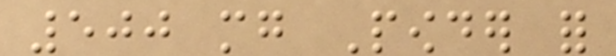500 mg Powder for
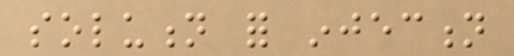solution for injection
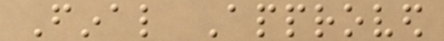Final Approved
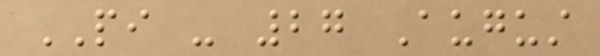PI - 27 August
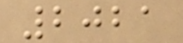2021
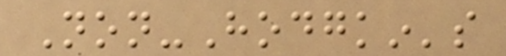Non-Hodgkin's
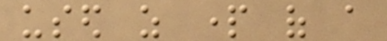used as part of a
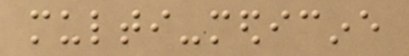multi-medicine
